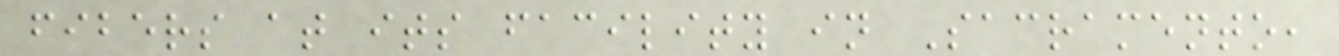fibers at its facility in Sacramento,
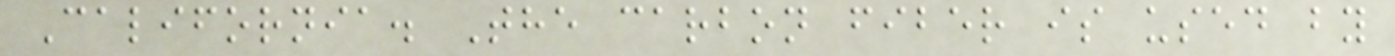California. The carbon fiber is used by
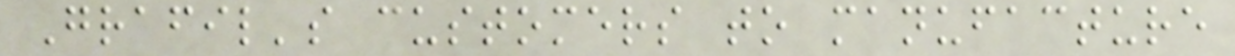Grafil's customers to manufacture
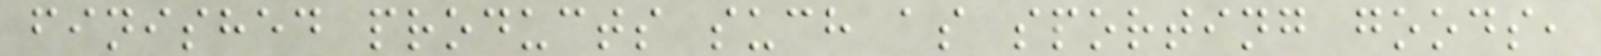finished products such as sporting goods,
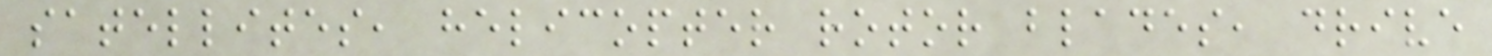satellites, helicopter rotor blades, drive
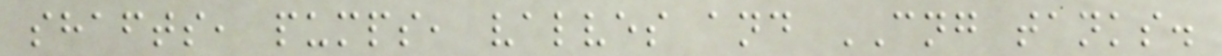shafts, pumps, valves and CNG tanks.
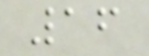16
